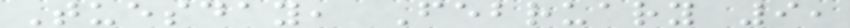Tuesday, February 9,
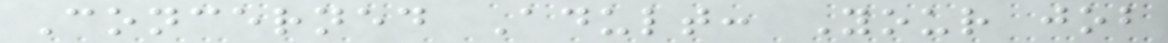Concerned Adult: Your job
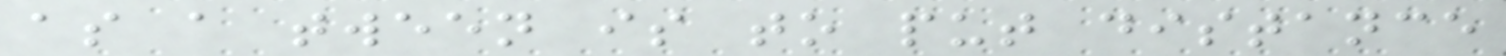as a tween is to put distance
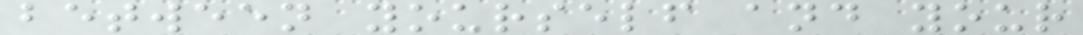between yourself and your
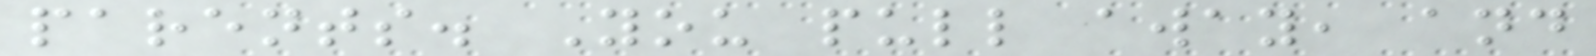parents. You pull away, and
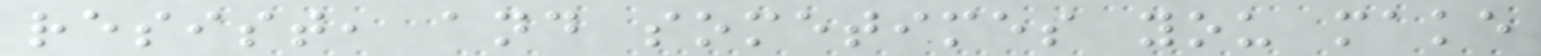resist, and sometimes you make
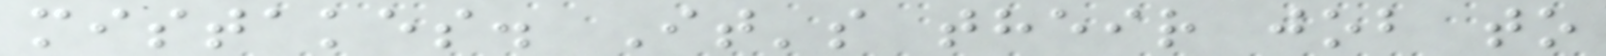mistakes. It's their job to
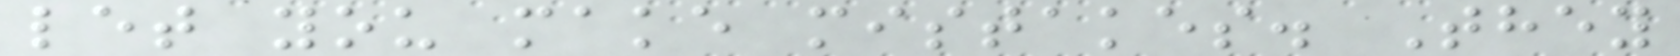let you make mistakes. They
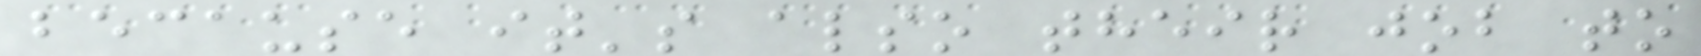because it's also their job to
